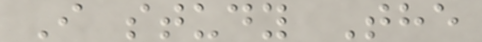I study The
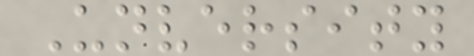Unversity
